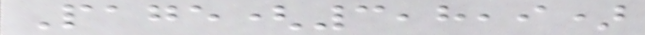Page(3,8,9)
